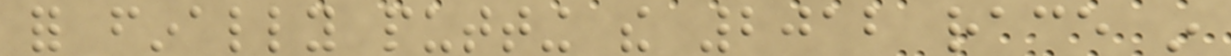for finally putting the 2012 race in
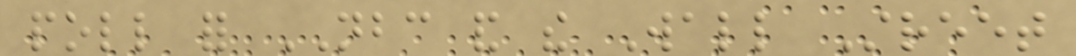poll for NBC and the Wall Street
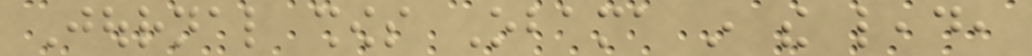Journal shows Obama in the lead,
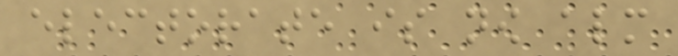electorate is now almost
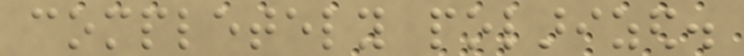completely polarized.
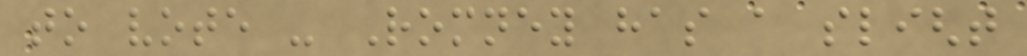to vote - Romney has a slight
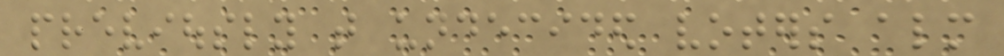previously that undecided voters almost
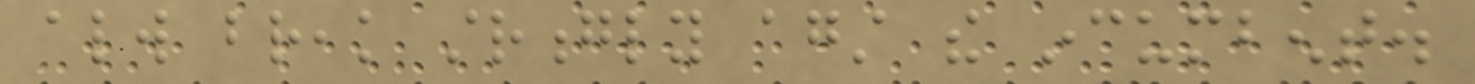always break strongly against the incumbent.
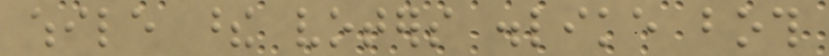while these voters dislike both
